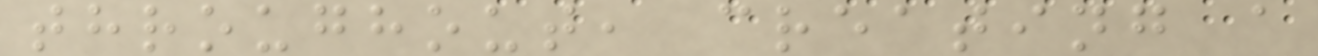throughout, creating a
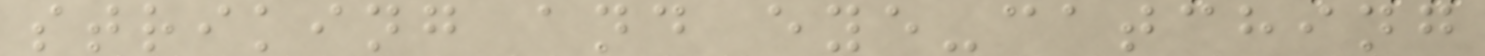striking and eye-catching
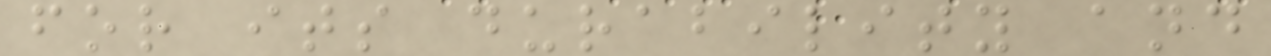for its durability and
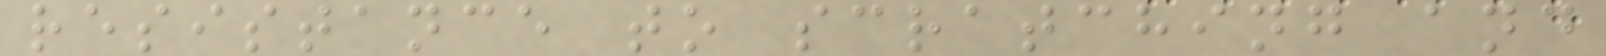resistance to scratching and
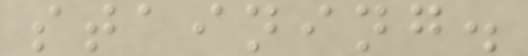staining.
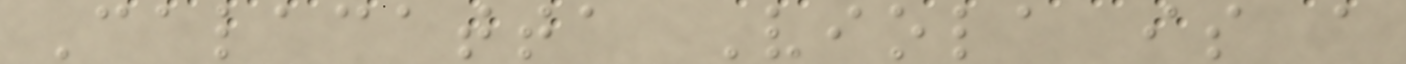Calacatta Viola is a
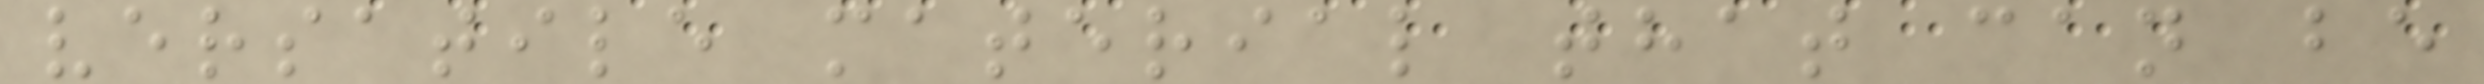versatile material that can be
